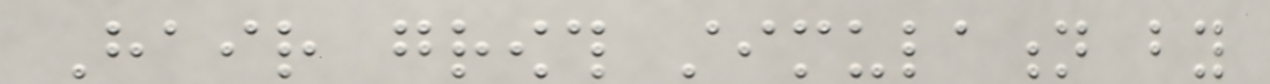Hair growth stimulation by
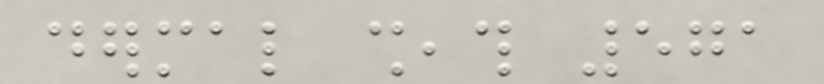dermal sheath 571
